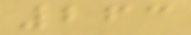263
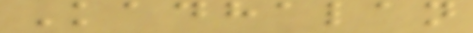Kadhalan
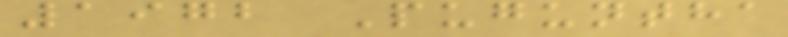1972 Puguntha
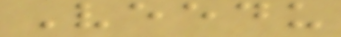Veedu
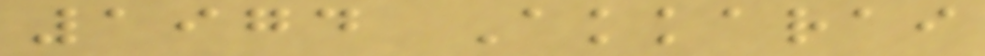1974 Akkarai
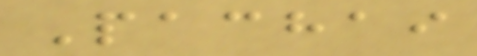Pachai
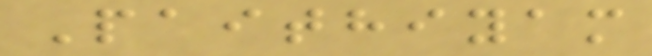Paithiyam
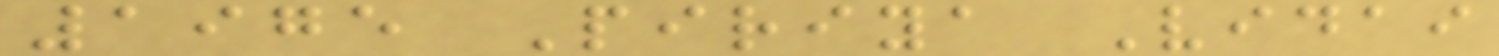1975 Piriya Vidai
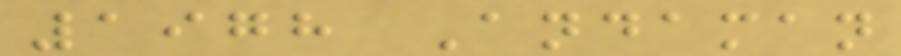1978 Andaman
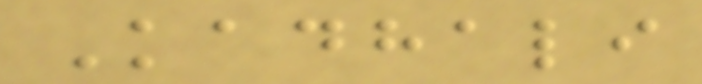Kadhali
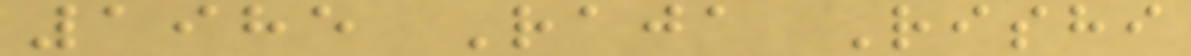1985 Raja Rishi
